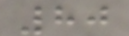80
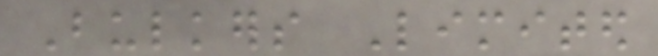Bulkers Limited
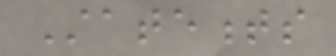Statements
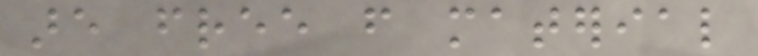are free from material
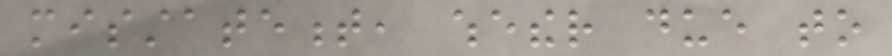misstatement, whether due to
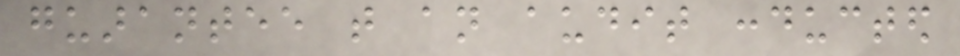guarantee that an audit conducted
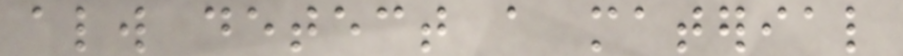always detect a material
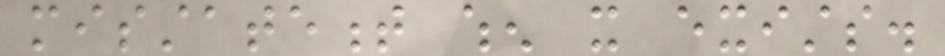misstatement when it exists.
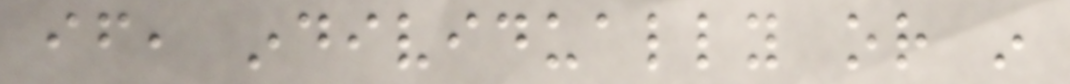if, individually or in
